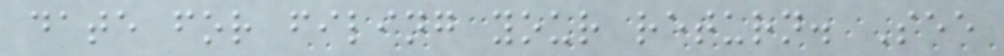date for filing your return. See
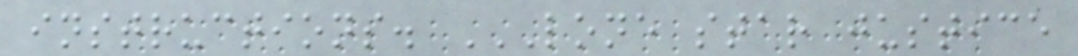instructions. LONE STAR JUSTICE
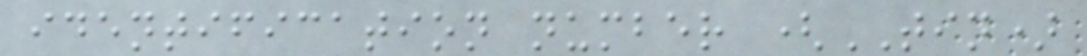identification number (TIN)
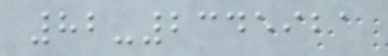82-2345921
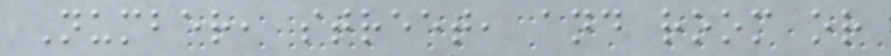Number, street, and room or
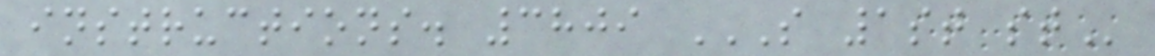instructions. 3809 S 1ST ST
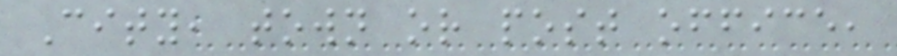City, town or post office,
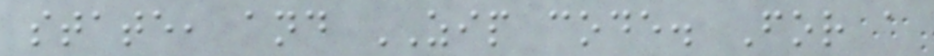state, and ZIP code. For a
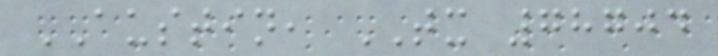AUSTIN, TX 78704
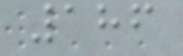186
